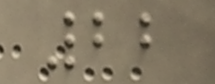22
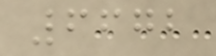6672
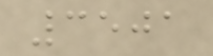3501
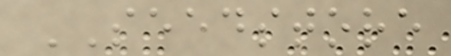SEEDSTORE
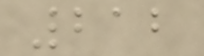212
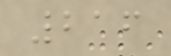216
